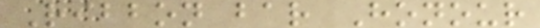Ribbon bar Honour
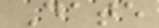Date
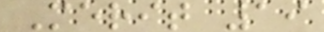Merit 19
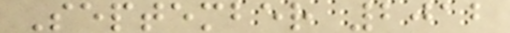September 2012
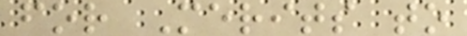for Merits to
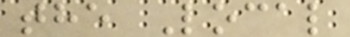the Local
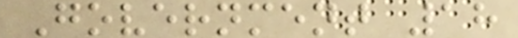Government 18
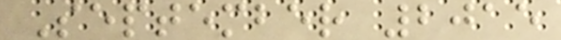September 2015
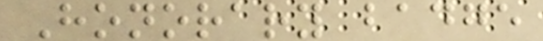Honorary badge
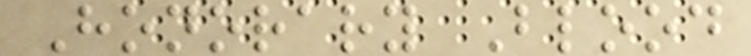Honorary Blood
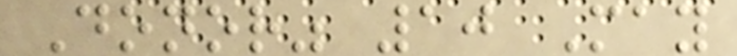Donor" 10 May
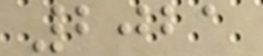2021
